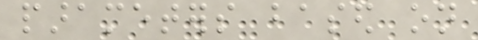parameters based on
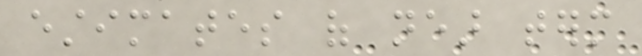estimates of near term
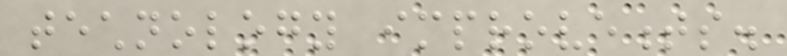technology improvements.
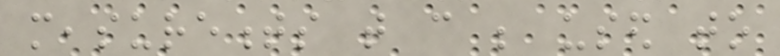measurements that can be used to
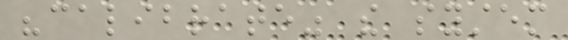"calibrate" the system
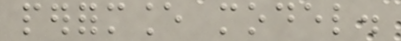performance model.
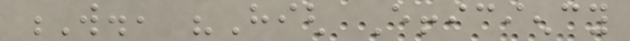W., "High Efficiency
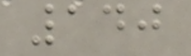140
